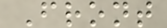Front
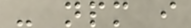- npm i
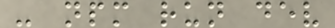- npm run dev
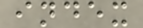index
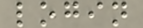login
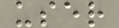user
